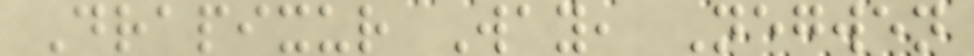Drapixur Way, Negwen
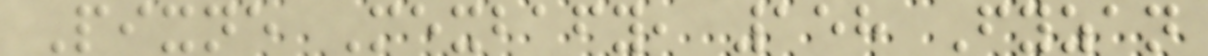Pixne Mexbafy, 158 Fyzan
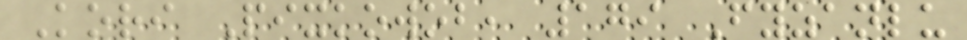Kori Pixkowob, 179 Fyzanlu
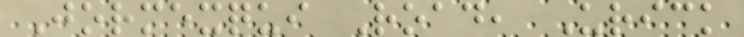Jormexqui Road, Urick
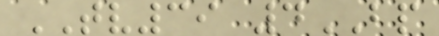TV39 4BP
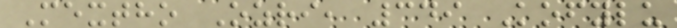Mextho Ozri, 349 Kofylu
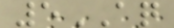5AQ
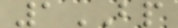1BP
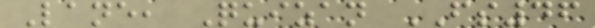Lane, Quizan FS46
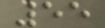55
